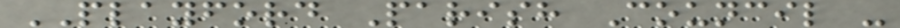PLAYFORD Parish Council -
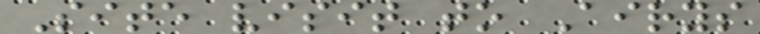Site visit to Airys
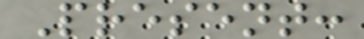Present:
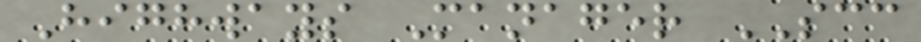Highways Manager SCC
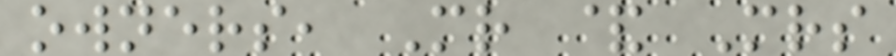owners, Mr & Mrs
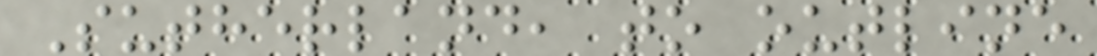Sutherland, to outline
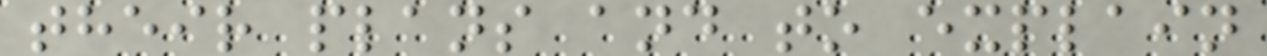their plans and to explain
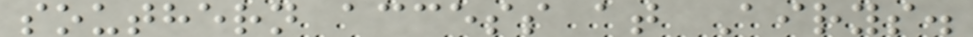southern access at Airys.
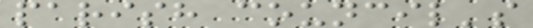parish council's
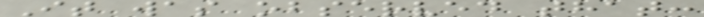It was observed that:
